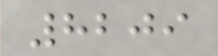8209
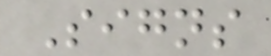Signs
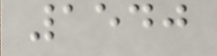1540
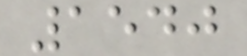1540
